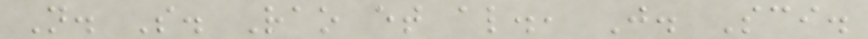N. S. Rao et al., J. Sci.
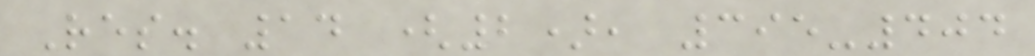Res. 14 (2), 395-404
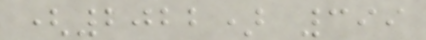(2022) 399
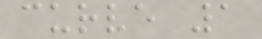curve 1
